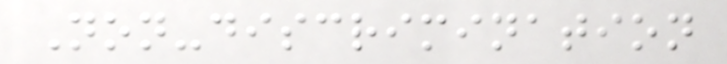Non-discrimination
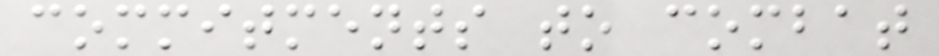commitments to combat
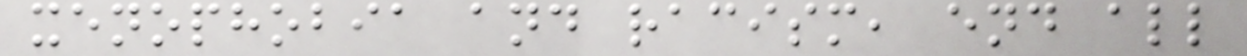xenophobia and racism, end all
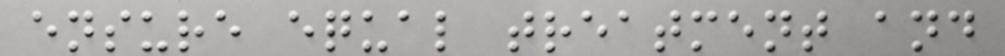ensure equal treatment and
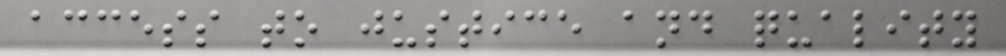access to justice and quality
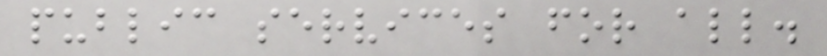public services for all.
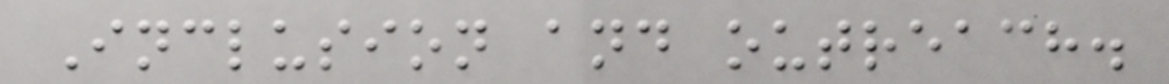Inclusion and outreach.
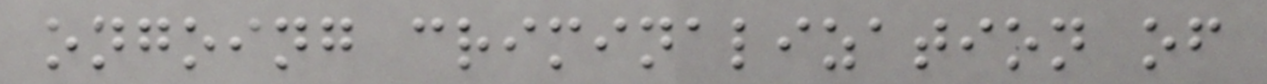ongoing criminalization of
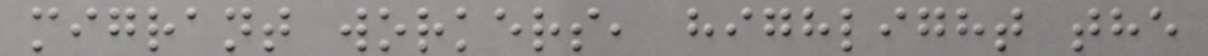migrant workers, highlight the
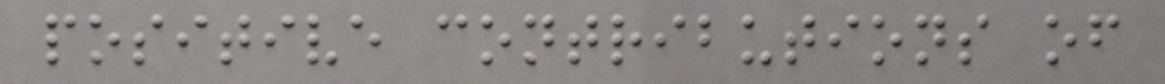positive contributions of
